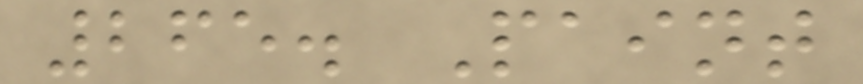265. Paint
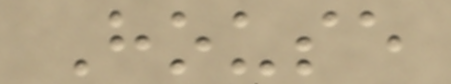House
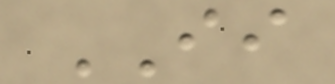II
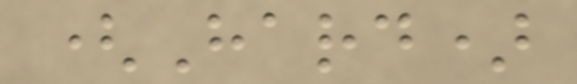(Hard)
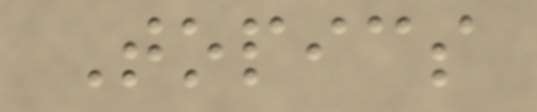Topics
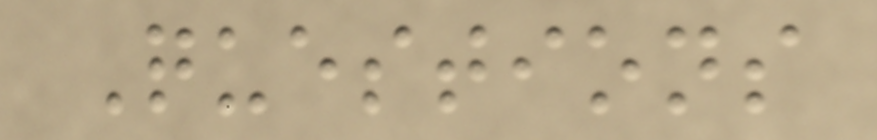Questions
